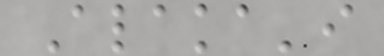Alaka'i
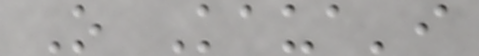O Kaua'i
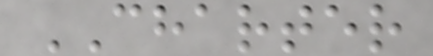CHARTER
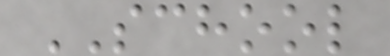SCHOOL
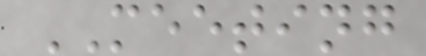MEETING
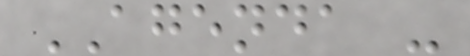AGENDA -
